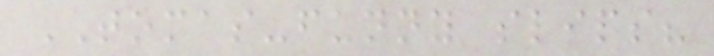TOMAS-funny slips?
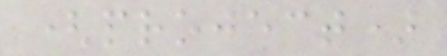(project)
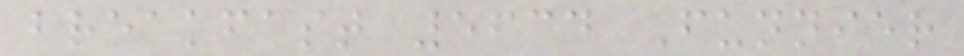breakfast 5634 Funnier
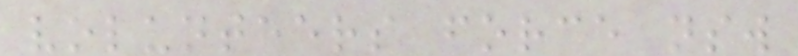volunteers force nsw
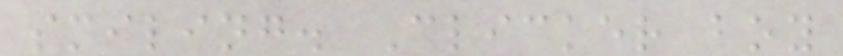smiling. Clicker boy
